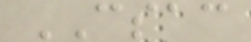CSAC
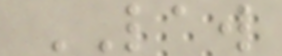LAW
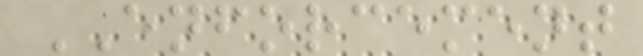ENFORCEMENT
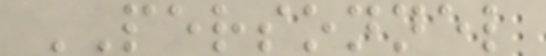PERSONNEL
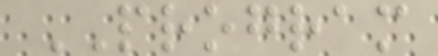PROGRAM
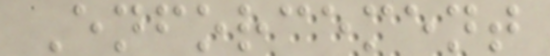Enforcement
